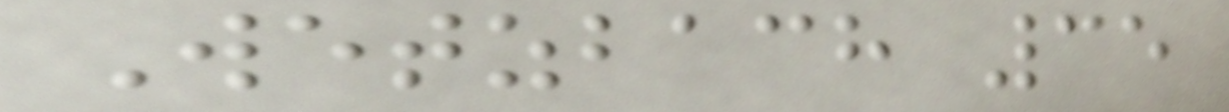Wetzbach 35
